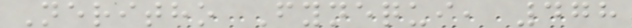Neritho Fynequi, 478
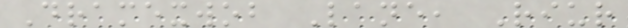Dramexwob Lane, Riur
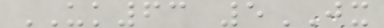UK63 5JX
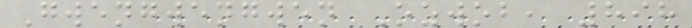Gwengwengwen Ozwob, 898
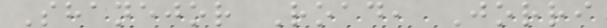Shanejor Road, Jorri
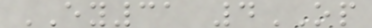EY31 4OP
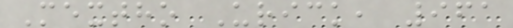Mextho Urick, 961
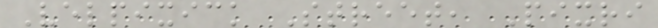Velpixick Street, Pixri
